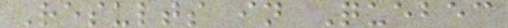Results in Quebec
